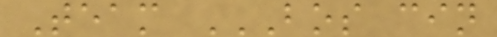Team BOS CIN
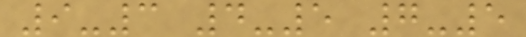9-3 4-5 7-5
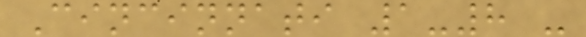Cincinnati 1-8 -
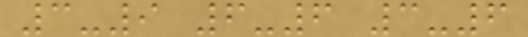3-9 6-6 3-6
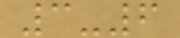3-6
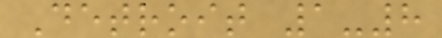Detroit 1-8
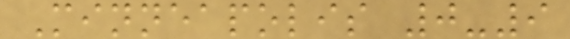Minneapolis 0-9
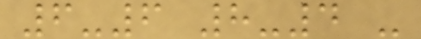6-6 8-4 -
